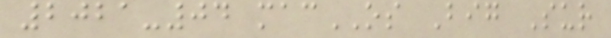2021-04 macOS Big Sur
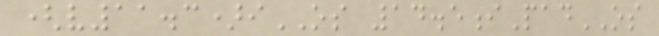(v11.3)iOS 14.5iPadOS
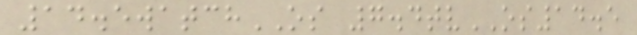14.5watchOS 7.4tvOS14.5
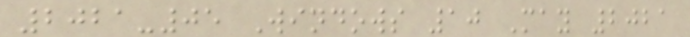2021-05 Windows 10 May 2021
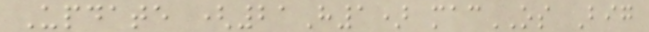Update (21H1) macOS Big
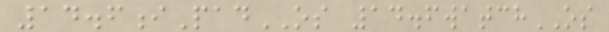14.6iPadOS 14.6watchOS
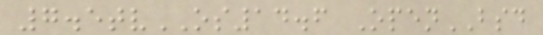7.5tvOS14.6 OpenBSD
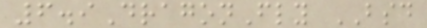6.9DragonFly BSD
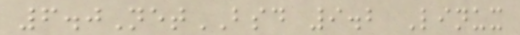6.0NetBSD 9.2 Linux
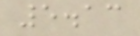5.13
